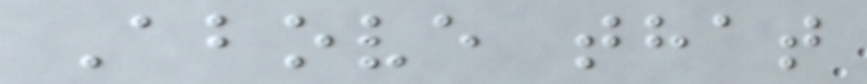Above that
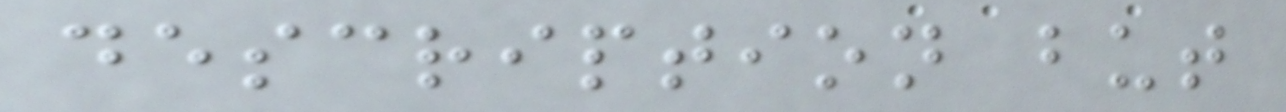description but
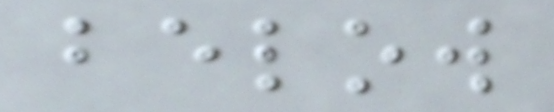below
